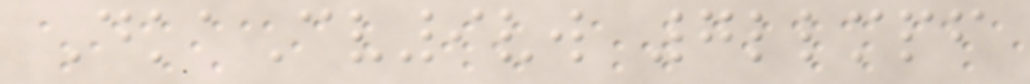DkaCv9vw 7llmpf
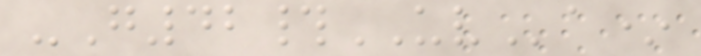-G42#UVa*
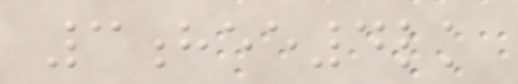3hee4lk
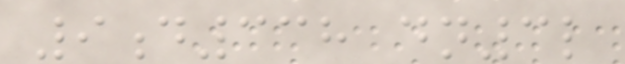9d338 dn3l
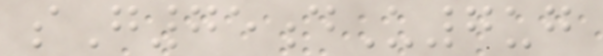sG75dU7ug
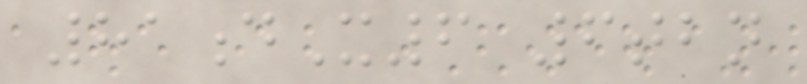81dX6 6tbn
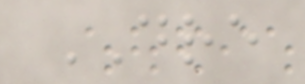DRE
